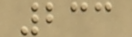233
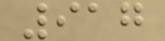917
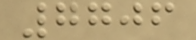7706
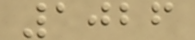1026
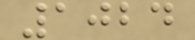1024
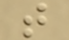t
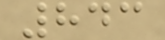843
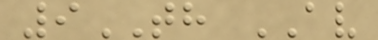9TH AV
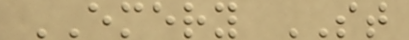EMERY ST
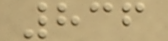836
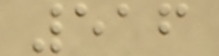516
